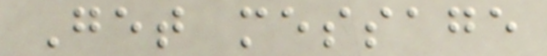Get message
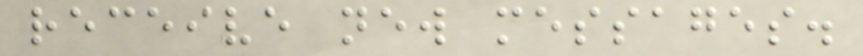receive new messages.
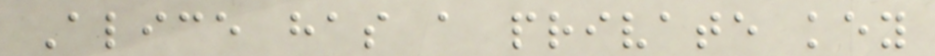Alice has a private key
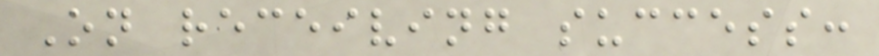On receiving success:
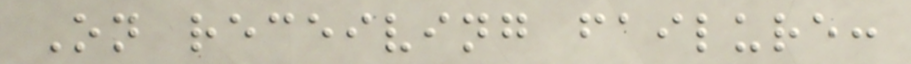On receiving failure:
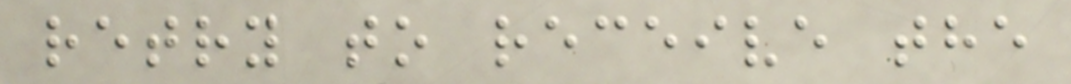retry to receive the
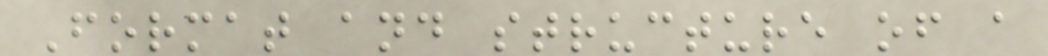Format and structure of a
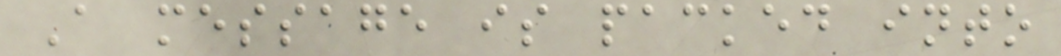A message is packed into
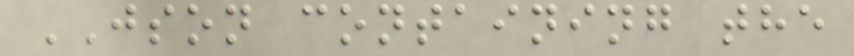JSON containing the
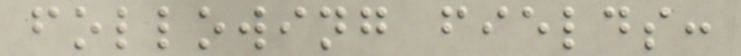following fields:
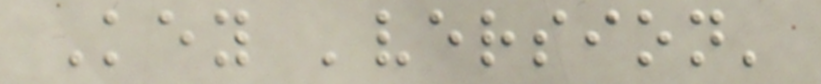Key 'version'
